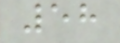58
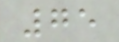75
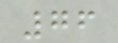76
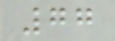77
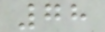78
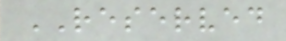RESERVED
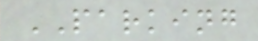PARKING
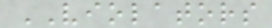VIOLATORS
